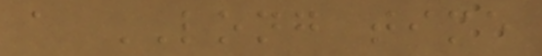a LONG time
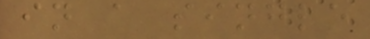in a single
